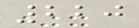220
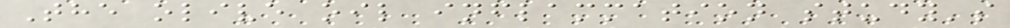The olive oil inflammation study's
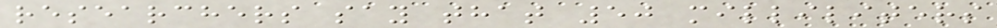researchers say that 50 milliliters
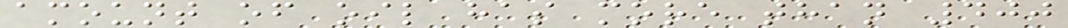amount of oil has more than 400
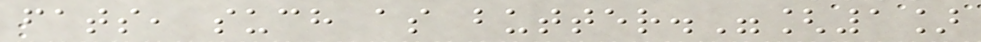fats, such as butter."[1]
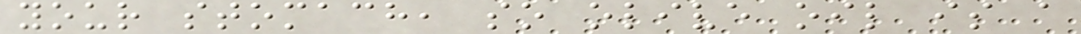your stomach, so olive oil is a
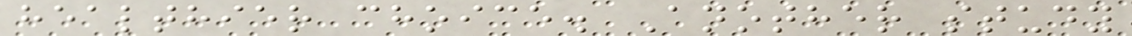healthier choice. Another study
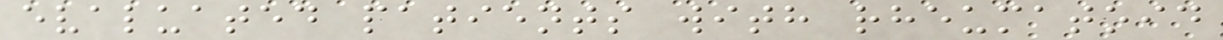evaluated patients with rheumatoid
